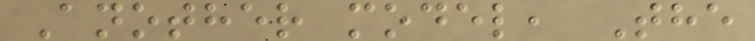Another model, The
